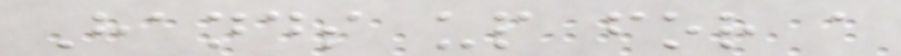Hands up for a
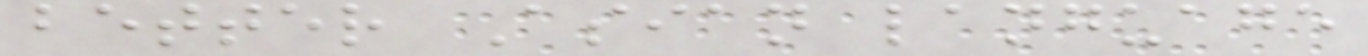better Asian language
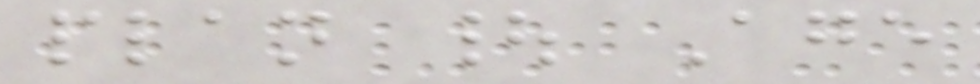plan | Age
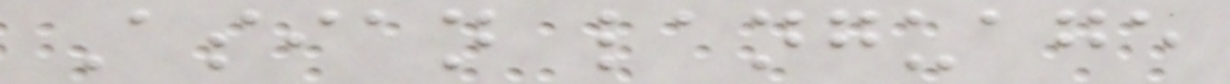Asian language
